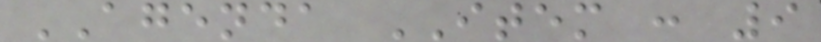AGENDA ITEM : 9
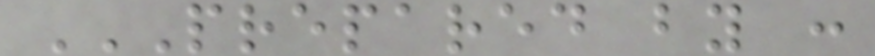PREPARED BY :
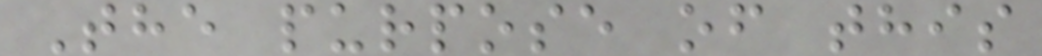The purpose of this
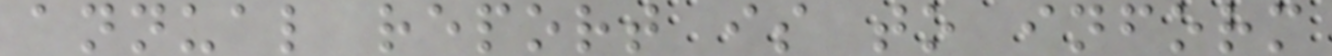annual report is to inform
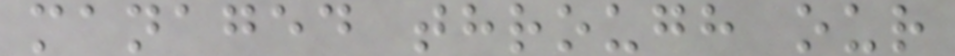managed through our
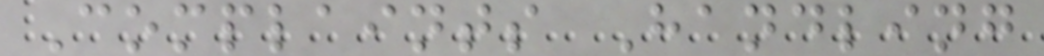Complaints Handling
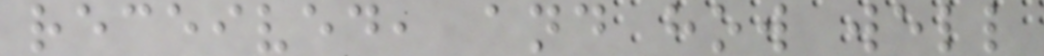received, and how well
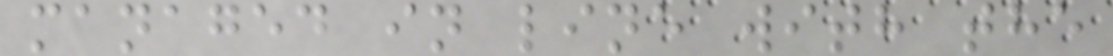managed in line with the
